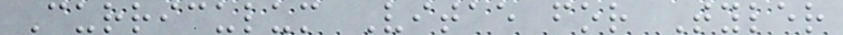Curriculum Vitae for Tyler
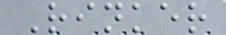Rinker
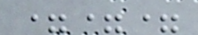===
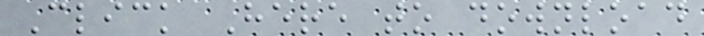Click Here to download
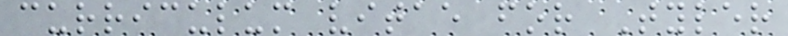curriculum vitae for Tyler
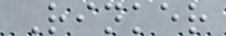Rinker
